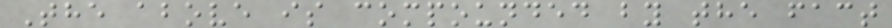The above is compounded by the fact
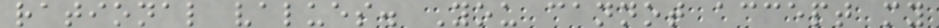rational values. You cannot accept my
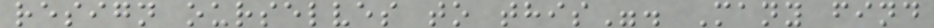resign ourselves to this". Many find
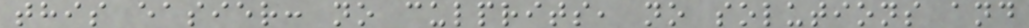this easier: no culprits, no solutions and
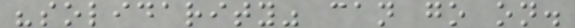"solidarity" can go on.
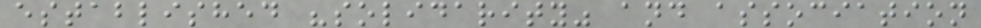established "solidarity" and association
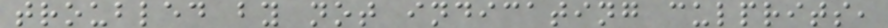troubled by not indicating culprits,
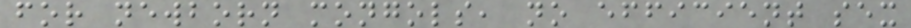for newborn mongols, no efficient sex
